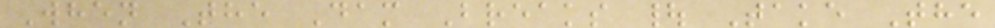When The Dam Breaks | Take The
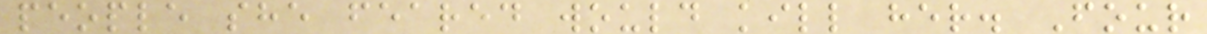people she feared would kill her. Four
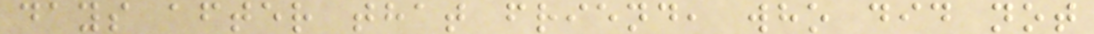days after that friend, who did not
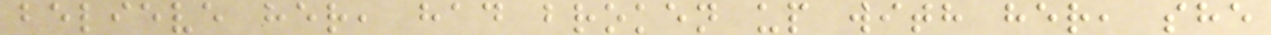believe her, had broken up with her, she
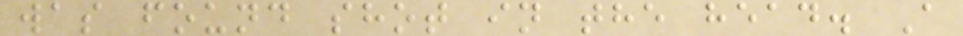was found shot in the head. A
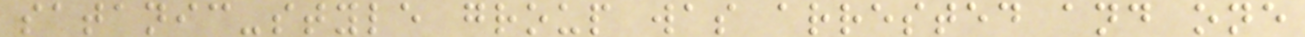satanic-style group was arrested and one
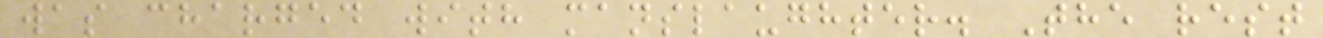was charged with manslaughter. The rest
